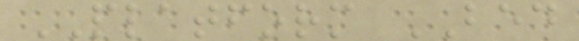PLATFORM BED
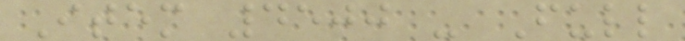Item 4500 - Full
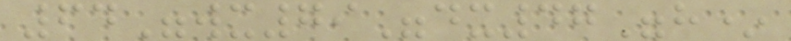64"wx79"dx47"h*
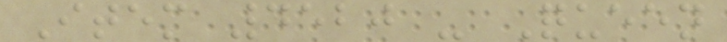Item 4520 - Queen
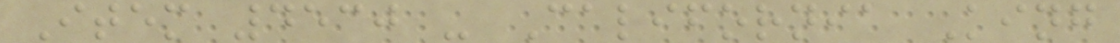Item 4530 - California King
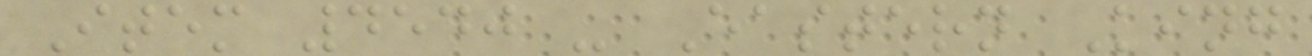Item 4540 - Eastern King
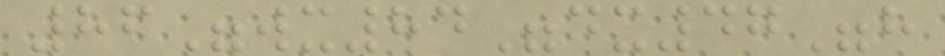86"wx84"dx47"h
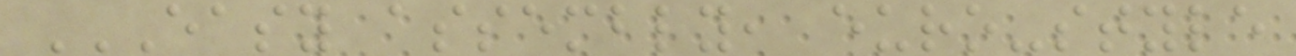EASY ASSEMBLY, EURO-STYLE
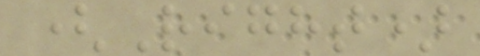(Right)
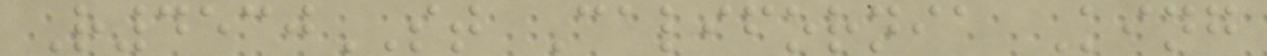R4530ST California King
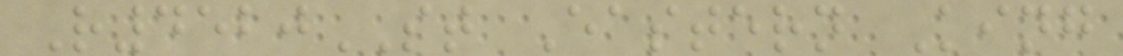R4520ST Eastern King
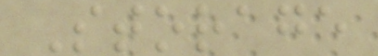Storage
